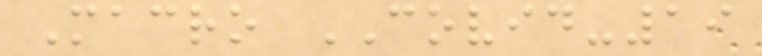Macro COVID-19
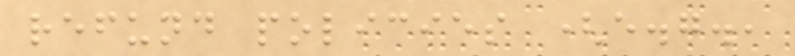refund policies (e.g.,
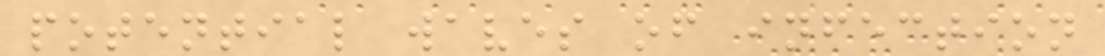potential waves of infection
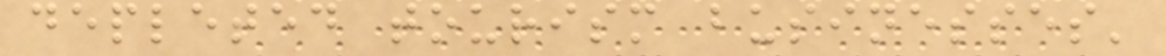depleted tourism businesses'
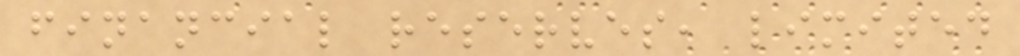financial reserves, limited
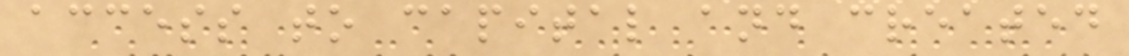access to capital and created
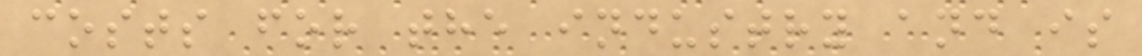costs for the industry and is
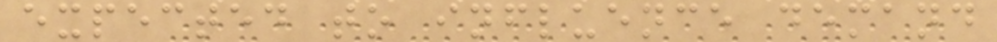expected to influence demand
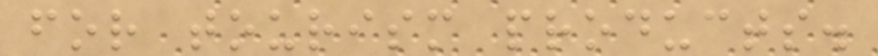for tourism products.
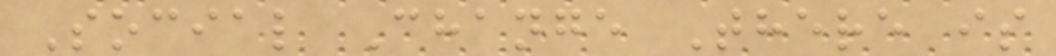Social Change There is
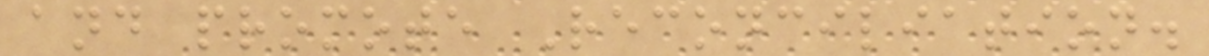and promote Reconciliation.
